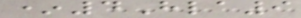*4Hla9
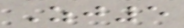Zj5
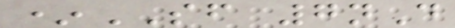*SF 7nD
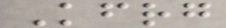Kfrg
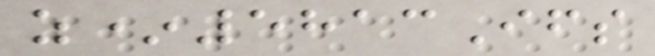z*5813Ifs
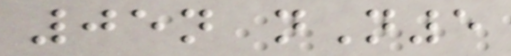05n nN5
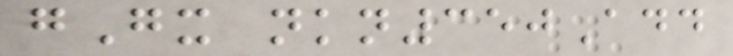gGx nkn350Add
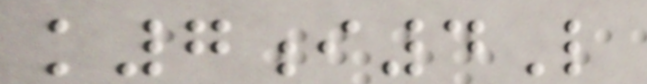k7i4L
